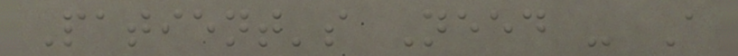Patient's Need - A
